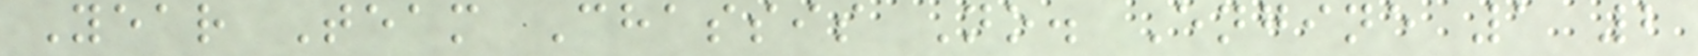Year Team Chassis No. Engine 1 2
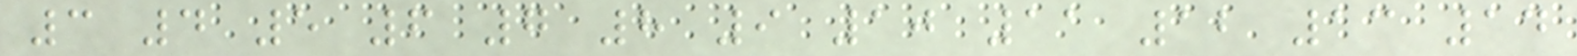3 4 5 6 7 8 9 10 11 12 13 14
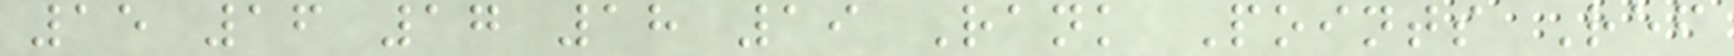15 16 17 18 19 Rank Points Ref
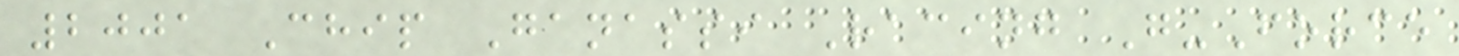2001 Chip Ganassi Racing G-Force
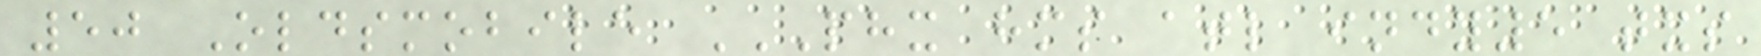50 Oldsmobile PHX HMS ATL INDY5 TXS
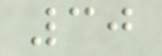30
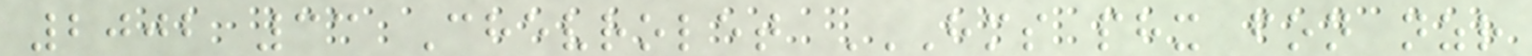2002 33 Chevrolet HMS PHX FON NZR
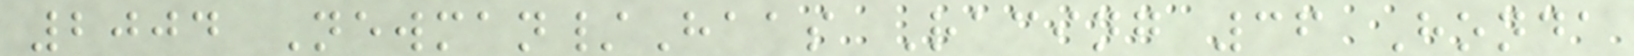2004 Newman/Haas Racing 36 Honda
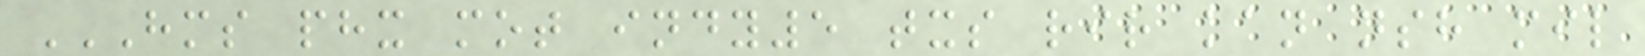HMS PHX MOT INDY5 TXS RIR KAN NSH MIL
